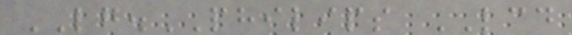LG.PHILIPS LCD
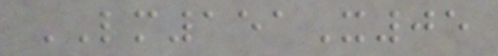LM151X05
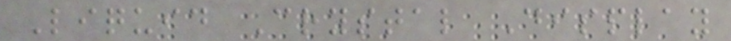Liquid Crystal Display
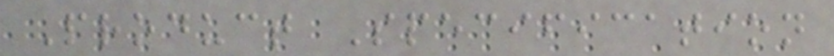Product Specification
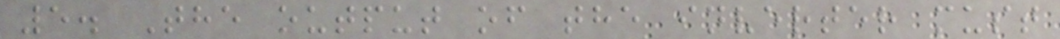5. The output of the inverter must
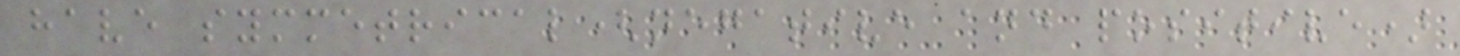have symmetrical(negative and positive)
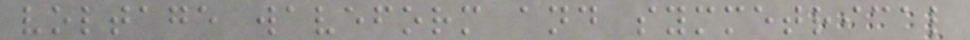voltage waveform and symmetrical
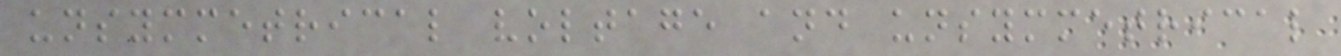unsymmetrical voltage and unsymmetrical
